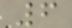6
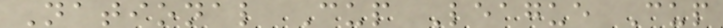National Cup League Cup
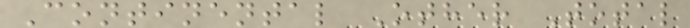Continental Other Total
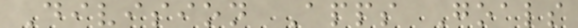Division Apps Goals
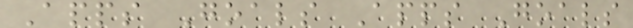Apps Goals Apps Goals
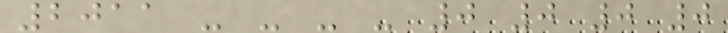2011 - - - - 0 0 0 0
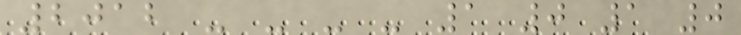2012 - - - - 1 0 1 0
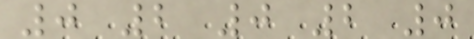0 2 0 2 0
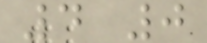4 0
